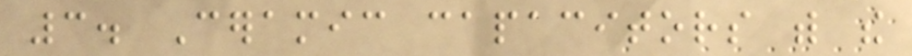3. Ceramic capacitors with the
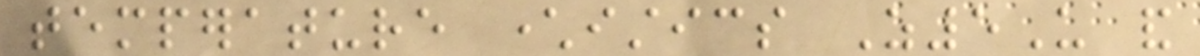temperature characteristics Z5U and
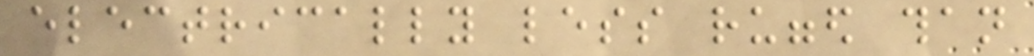electrically less rugged than
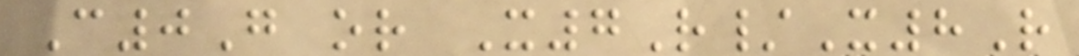C0G or X7R/X8R
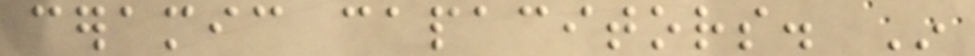ceramic capacitors. In
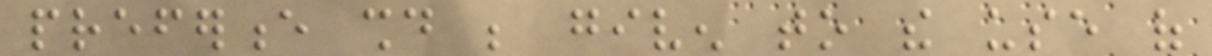preference should be given to the use of
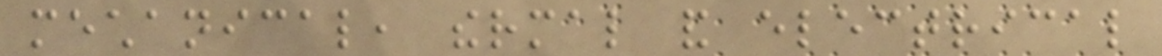mechanical, thermal and electrical
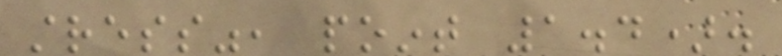stress", point 1.4).
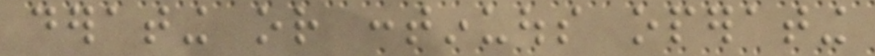derating or continuous operating
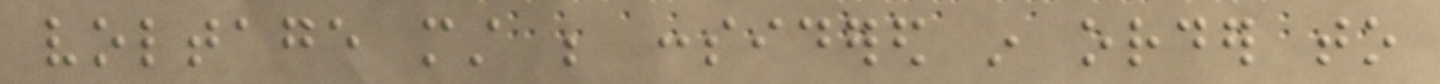voltage must be considered in order to
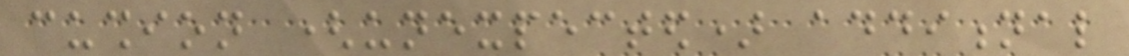cushion (unexpected) additional
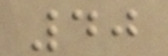40
